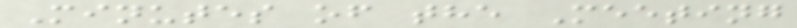Minutes of the Meeting
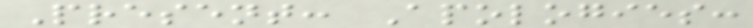Present: Apologies:
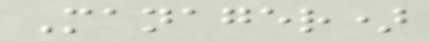Manager)
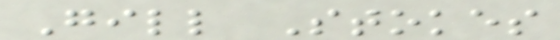Gill Stokes
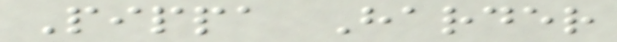Pippa Harder
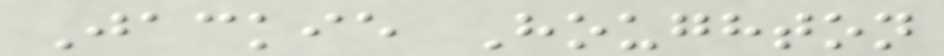Jackie Houghton
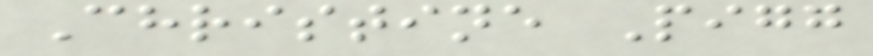Christine Pigg
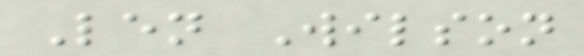Len Wilson
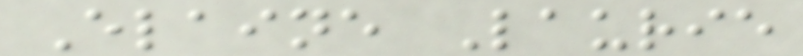Elaine Laurie
